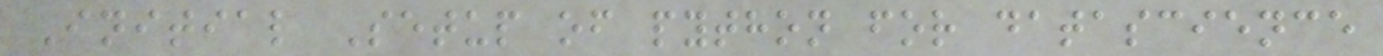Initial Setup of python for datascience
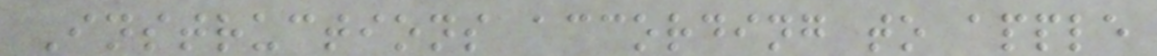Instructions according to apple
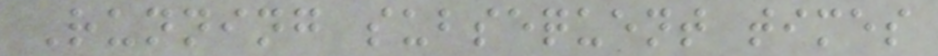Running subsequent times
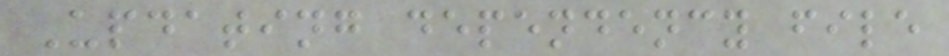Updating dependency file
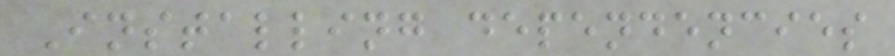Installing dependencies
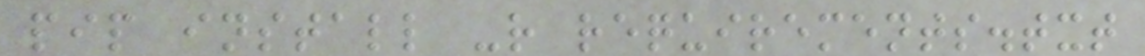pip install -r requirements.txt
